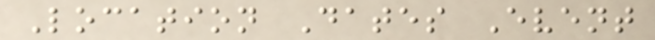Location Dates Event
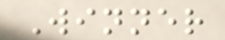Winner
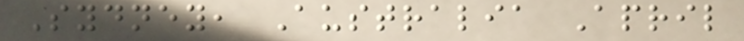Sydney, Australia April
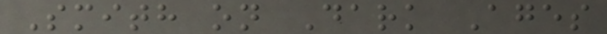Smith on Dark Ages
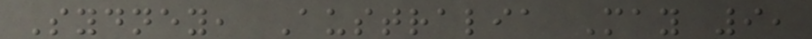Sydney, Australia May 9,
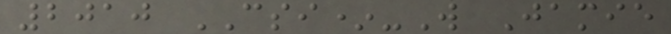2010 CSI*-W Jamie
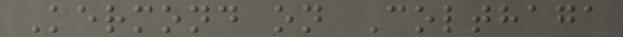Kermond on Colthaga
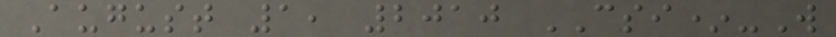August 1, 2010 CSI*-W
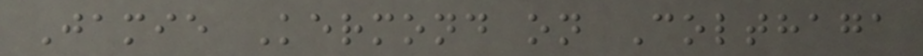Jamie Kermond on Colthaga
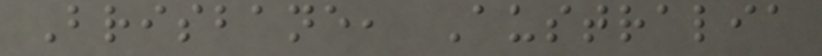Brisbane, Australia
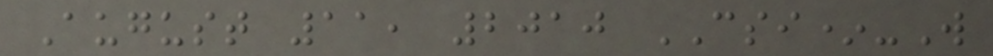August 11, 2010 CSI*-W
